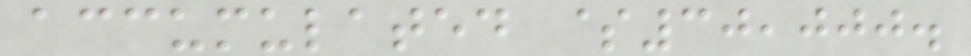accumulated $30,000.
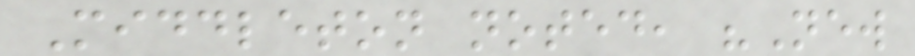Middleton noted, "New
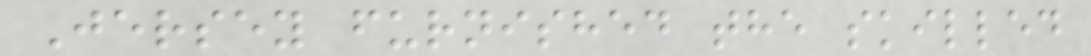Jersey furnished the skilled
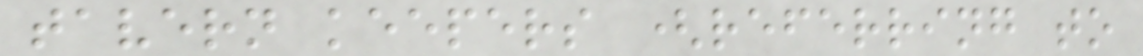tavern keepers (referring to
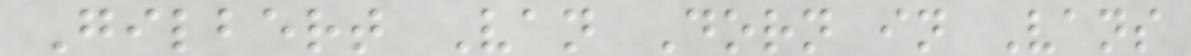Gilbert Van Dorn in Vans
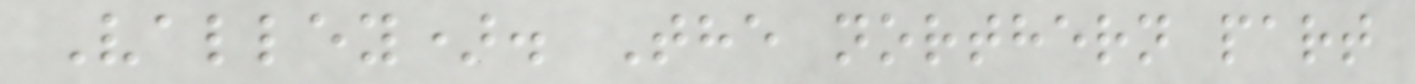Valley). The northern part
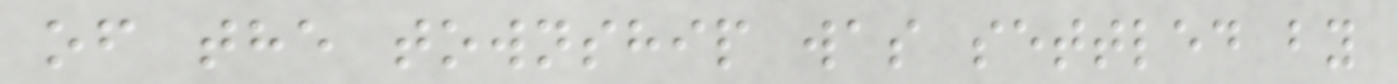of the township was settled by
